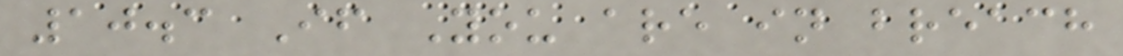10.3 If You are in breach
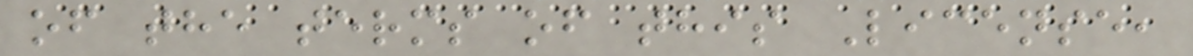of the terms of this License,
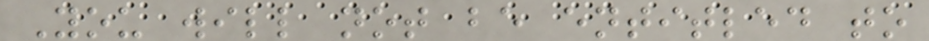You will not be entitled to
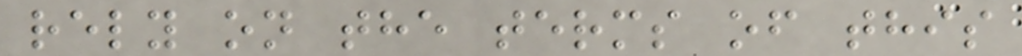rely on the terms of this
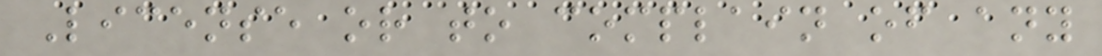License or to complain of any
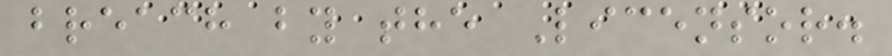breach by the Licensor.
